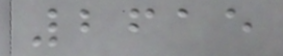2615
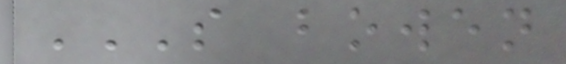S BOWEN
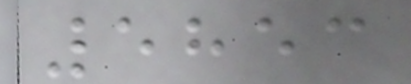5853
